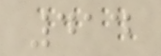414
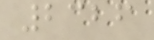2326
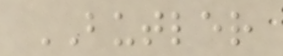BUTLER
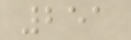251
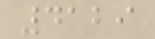4129
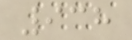938
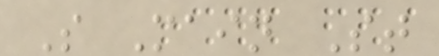S Main St
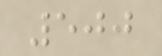500
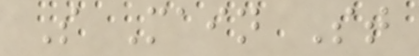S Main St
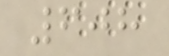608
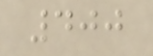400
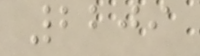2209
